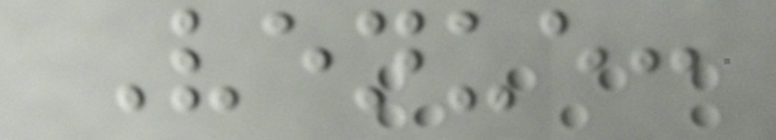Venue:
